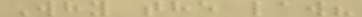Why the law?
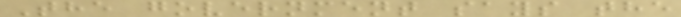The government says the
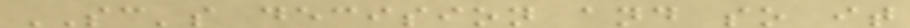SC's decision and so it
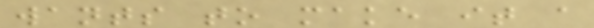wants to make it a
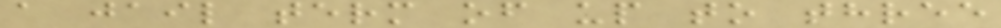a jail term of up to three
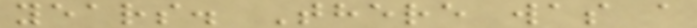years. There was a
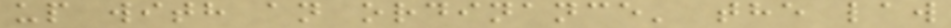up with an ordinance' the law
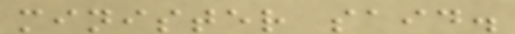minister said.
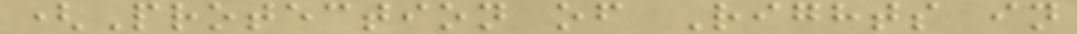(Protection of Rights in
